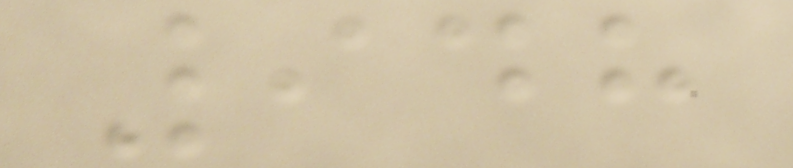948
